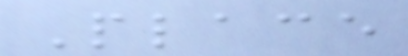Place
